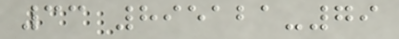33 895121-79
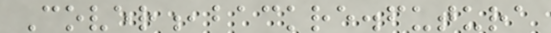Cover,backre.futura
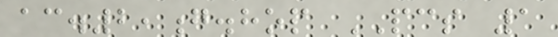ac.2,g.hop PCS 1
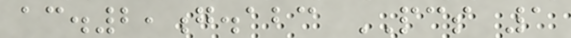ac.2,g.abc PCS 1
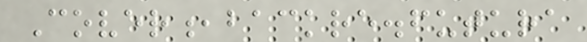Cover,backre.futura
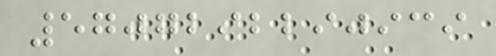5707292290939
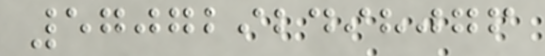5707292498076
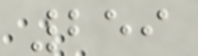259
